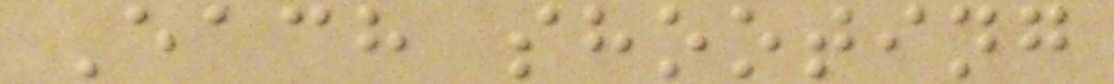Each shooting
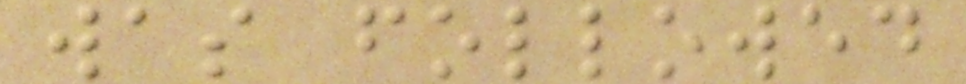was followed
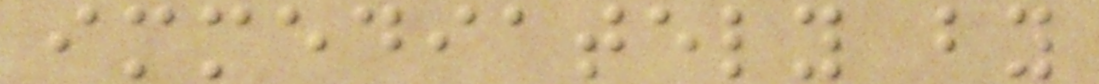immediately by
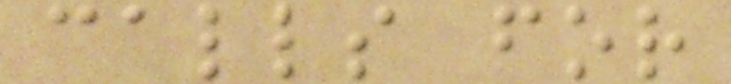calls for
